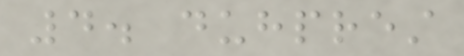4. duhprest
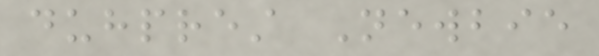duhprest Newbie
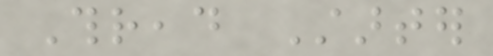Thread Starter
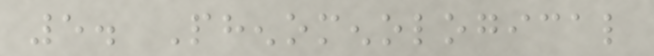5. Phenomenological
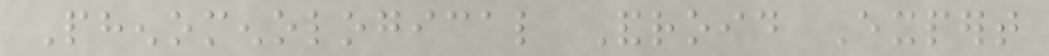Phenomenological Android Expert
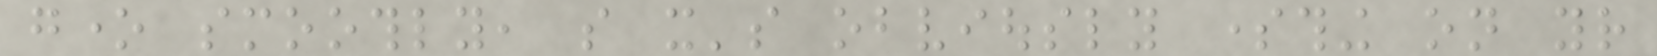gone smoothly, so it's obviously something on your
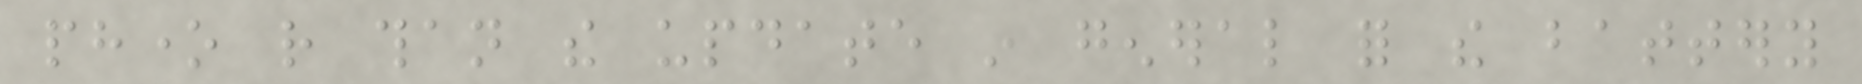phone rather than the update in general for the battery
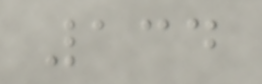134
